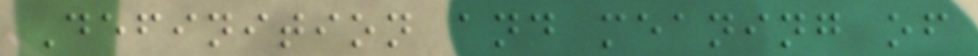Definition and meaning of
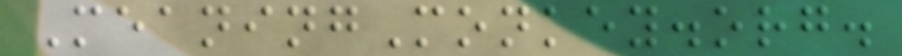MeaningMonkey.org.
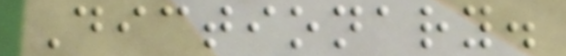Dictionary.
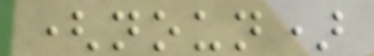(noun)
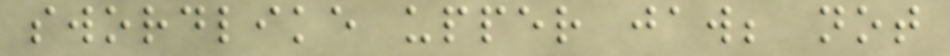swordlike upper jaw; not
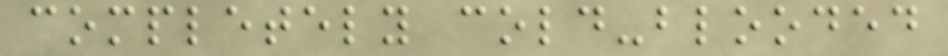completely cold-blooded
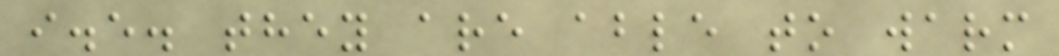i.e. they are able to warm
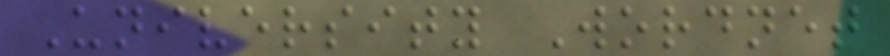University Wordnet
